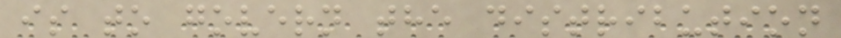is to govern the distribution
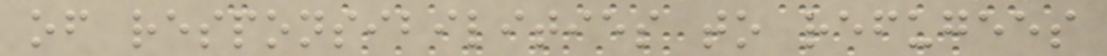of responsibilities to refugees
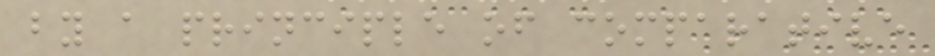by a principle of comparative
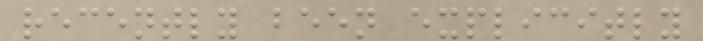recently been explicitly
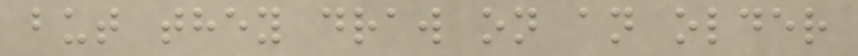but they draw on an older
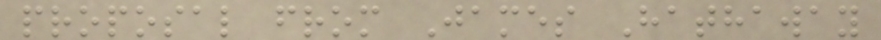proposal from James Hathaway
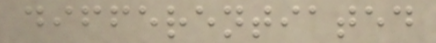differentiated
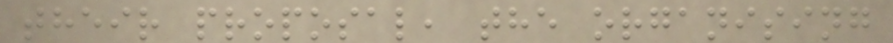their proposal, the organising
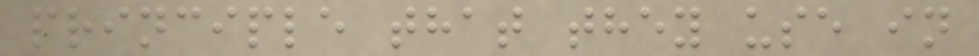principle that they use in
